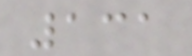131
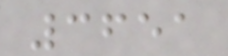3651
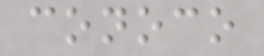conoco
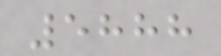5888
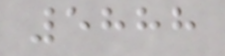5888
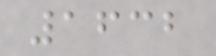1632
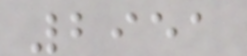2951
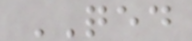QED
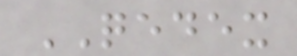QEDEX
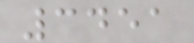3451
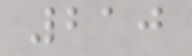210
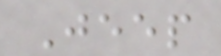Jeep
